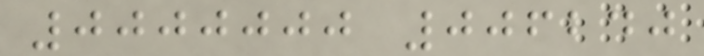0000000 006240
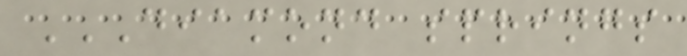DIAMOND SPRINGS
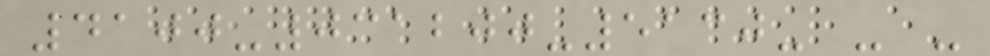4100-031200-5130- - -
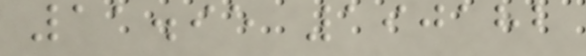11.95 190182
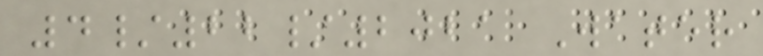4/22/2021 Water
